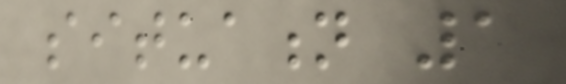situation 1
